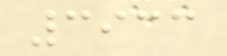3933
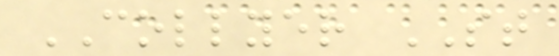COLLYER ST
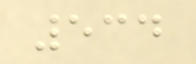534
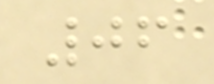06
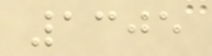1305
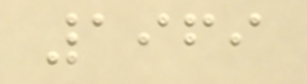1969
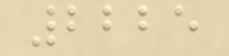2225
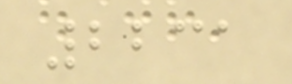2231
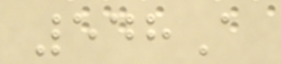548A
